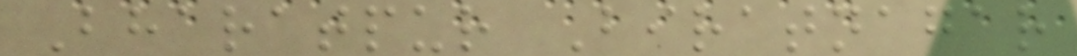Bharatpur Biratnagar
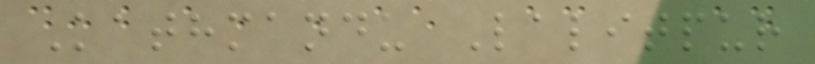Kathmandu Lalitpur
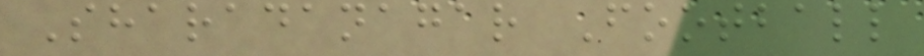Sharadanagar Football
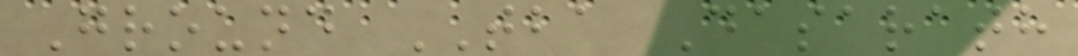Ground TBA Dasarath
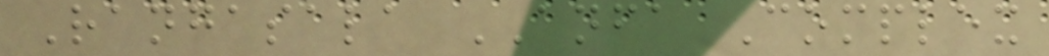Rangasala ANFA Complex
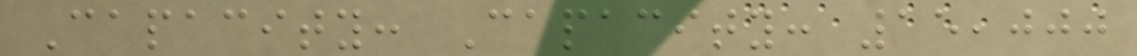Capacity: Capacity: 15,000
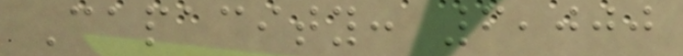Capacity: 6,000
